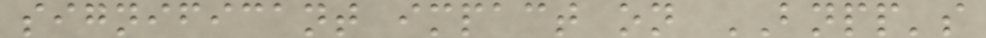significant impact on BNPP's
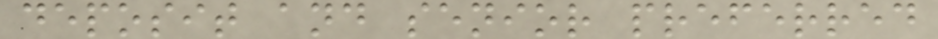deposit and senior preferred
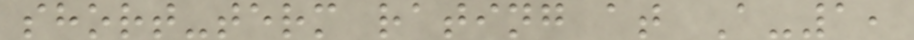short-term rating at A-1,
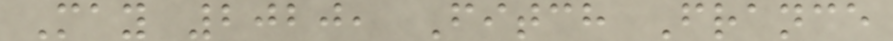May 2020, Fitch France
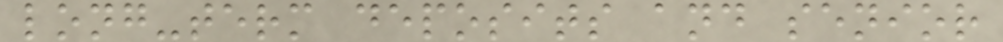long-term deposits and senior
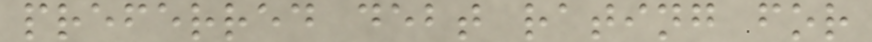preferred debt rating for
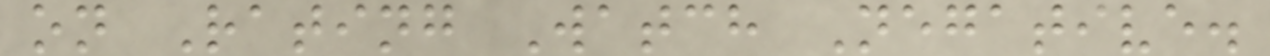on Rating Watch Negative.
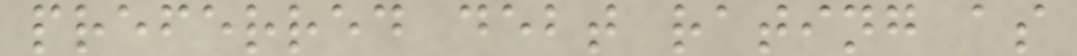preferred debt rating as
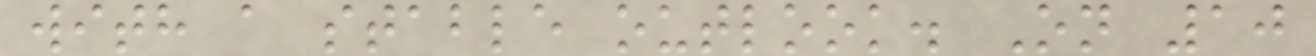with a stable outlook. On 10
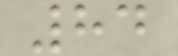84
